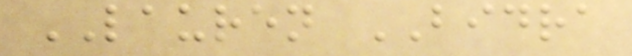LAUREN BIDRA
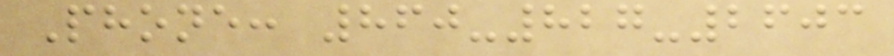Phone: 860-827-2603
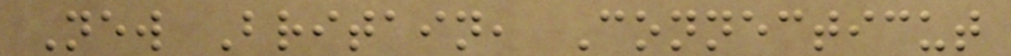New Britain, Connecticut
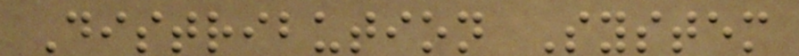Distribution System
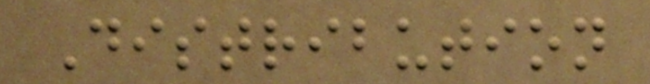Distribution
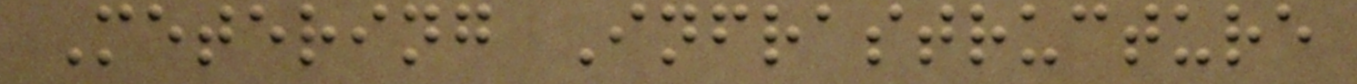Metering Infrastructure
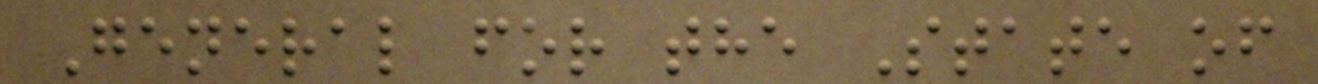General for the State of
